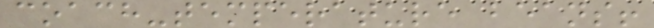coach-temperature beans!
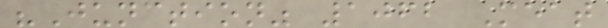"Junction" 1062 Meat
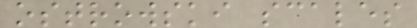ostrowski scales
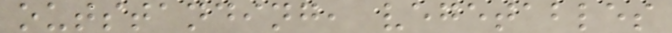outstanding, vegetables
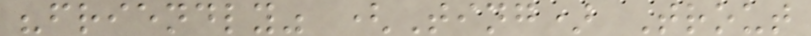"friendly" (Ting) Trout
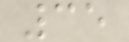35
